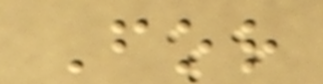For
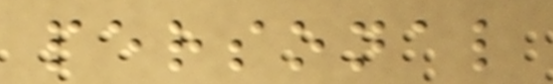personal
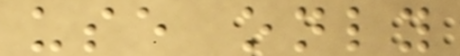use only
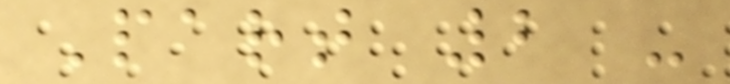Part 2 -
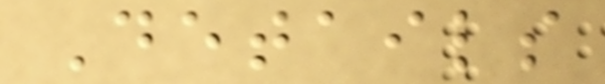Details
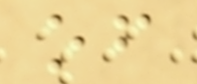of
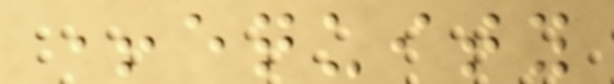+equity
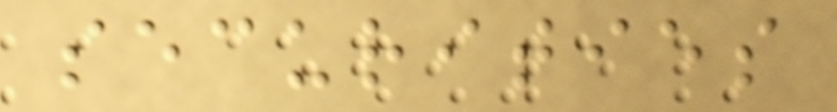securities
